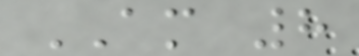AM 8
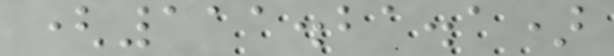(111.21.1)
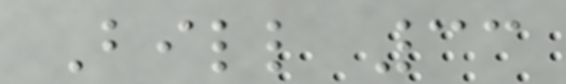Bill 33
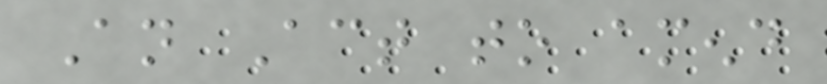An Act to amend
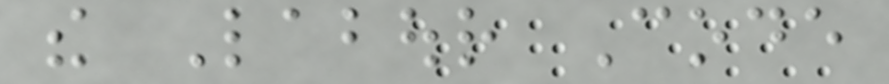the Labour Code
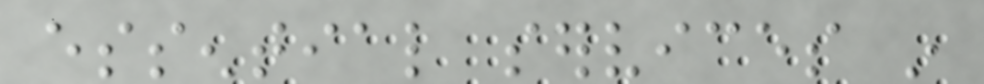essential services in
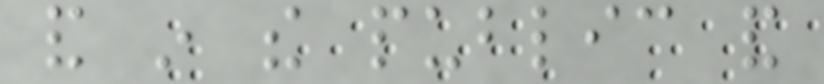and in the public and
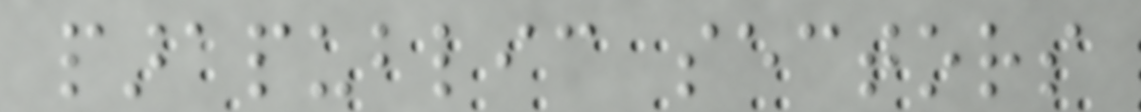parapublic sectors
